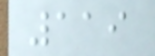119
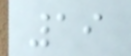19
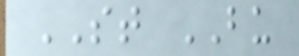ST BU
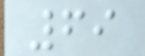69
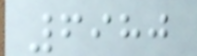6980
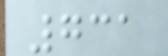731
